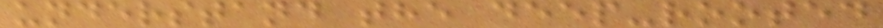understand the deep-rooted
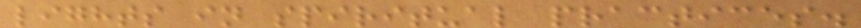lights in spiritual practices.
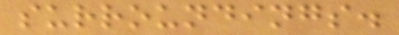surroundings.
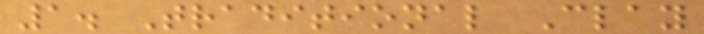1. Traditional Clay
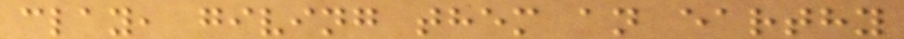clay, giving them an earthy
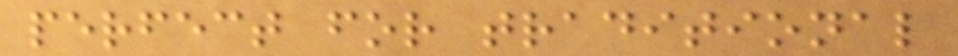perfect for traditional
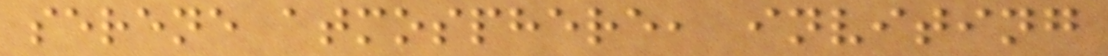serene atmosphere, inviting
